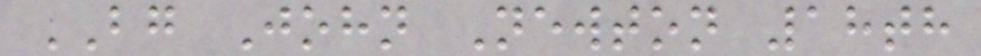BG John Newton 18th
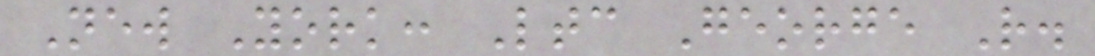New York: Ltc George R.
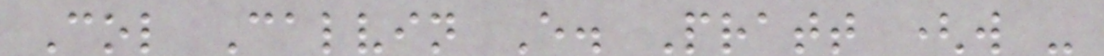Col Calvin E. Pratt (w -
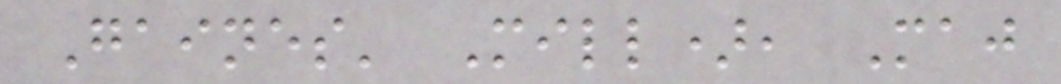Gaines' Mill), Maj
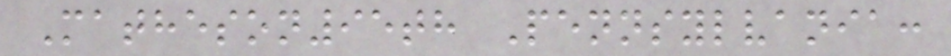Matheson95th Pennsylvania:
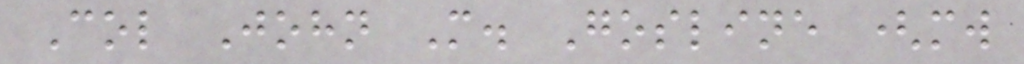Col John M. Gosline (mw
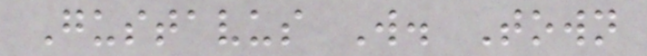Gustavus W. Town
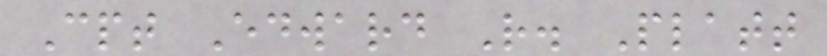Cpt Edward R. Platt
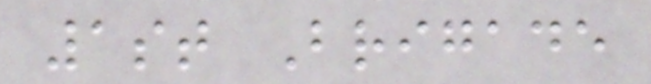1st Brigade
